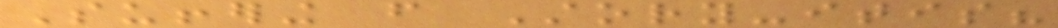Suffering from Story-itis?
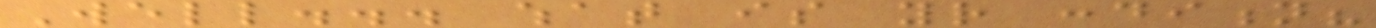Well... what is your condition?
